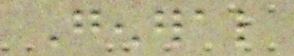General
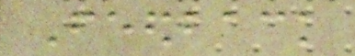Feedback
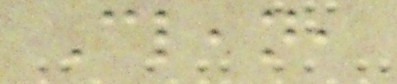Clean,
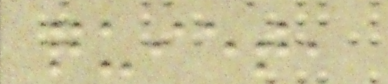quiet,
